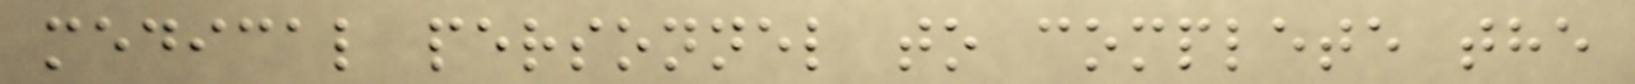medical personnel to complete the
